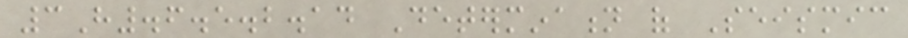3H.6.5.2.14 Determination of Seismic
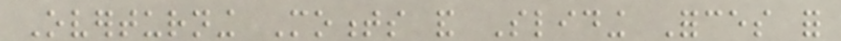Overturning Moments and Sliding Forces for
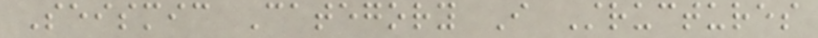Seismic Category I Structures
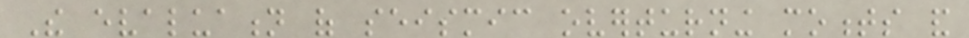The evaluation of seismic overturning moments and
